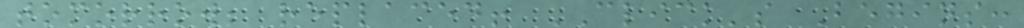tomorrow; replaced! CLICK's Begins:
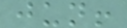jun!
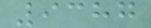9387
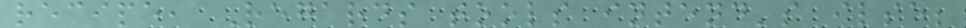recipe, Regards tools intend's ilse;
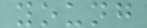young
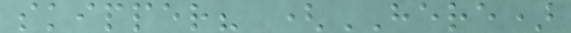skipper? (HERE)
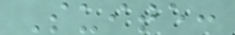Suite:
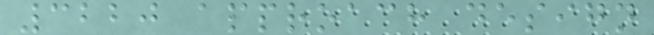3220 approach design
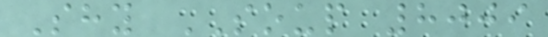Shy SOUP 8009
